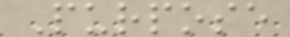Purpose
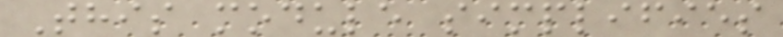This module simplifies
